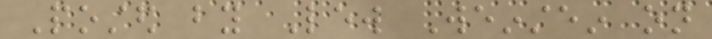Posted by Lew Weinstein on
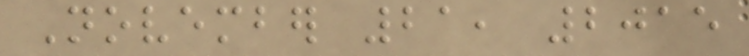November 21, 2015
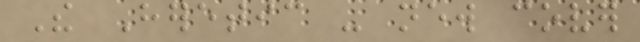The Heretic - new cover
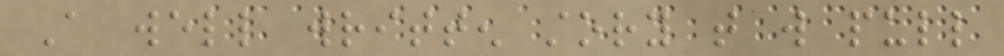A well written story that will pull
